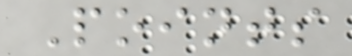Points
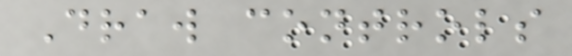Draw controls
